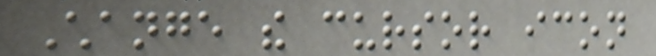Change the cursor icon
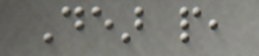Dear people,
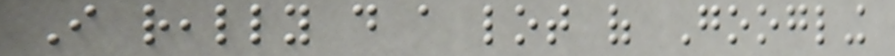I really do a lot of Googling
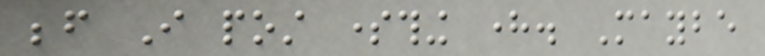before I post something here. Maybe
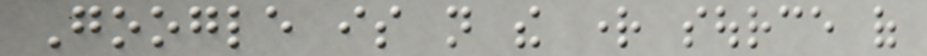Google is not the right source of
